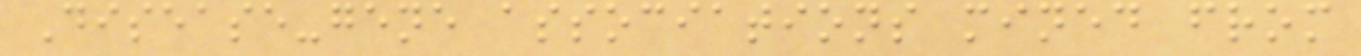Disease-gene associations mined from
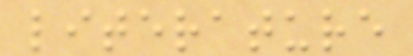literature
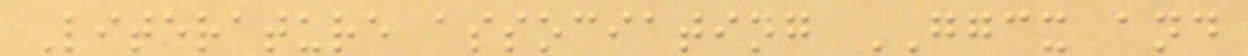Literature associating GGCX and
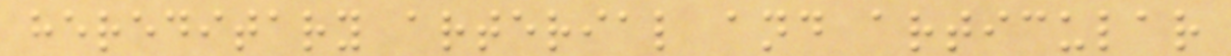hereditary arterial and articular
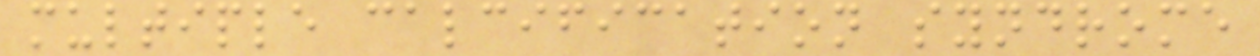multiple calcification syndrome
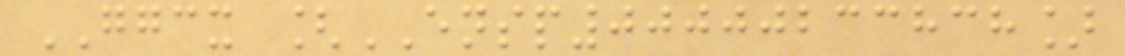GGCX [ENSP00000233838]
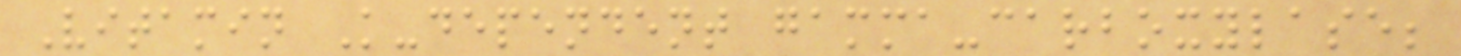Vitamin K-dependent gamma-carboxylase;
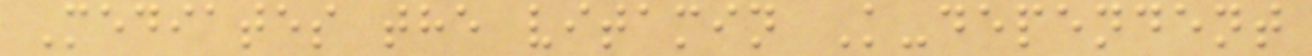Mediates the vitamin K-dependent
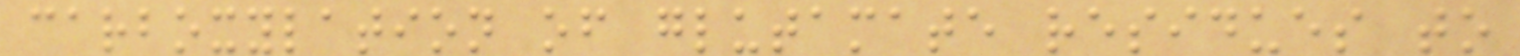carboxylation of glutamate residues to
